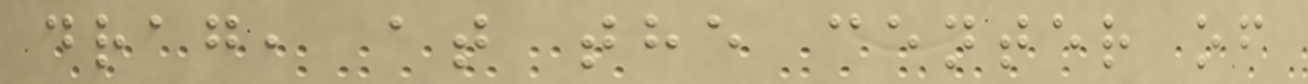drag, at the center of
